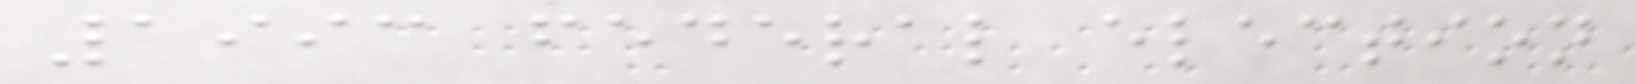1993 federal election
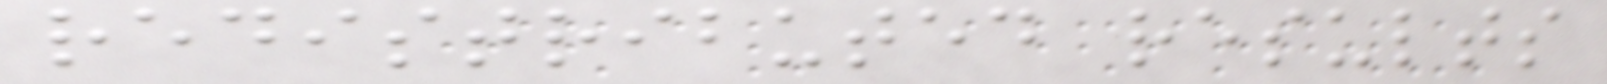redistributed results
